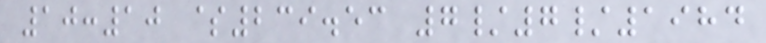10:10 $239.53 7/7/1984
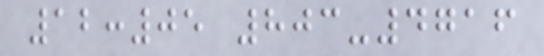12:05 803-4716
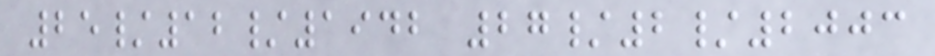25/12/1942 27/2/2003
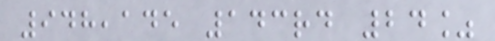948,145 143rd 24%
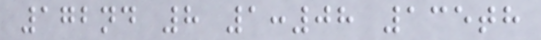172nd 8 1:08 135th
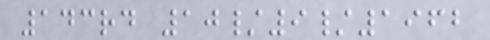143rd 10/9/1962
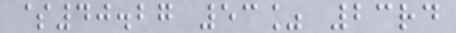$40.27 53% 23rd
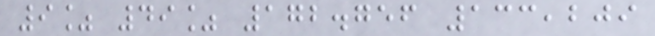9% 49% 172.756 133,209
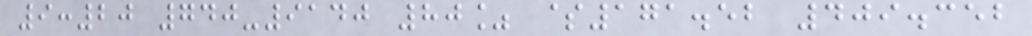9:20 740-9140 80% $171.52 409.352
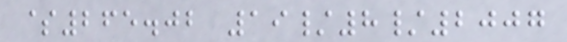$265.02 19/8/2007
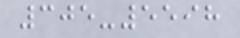305-5598
